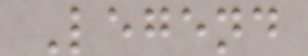Legend
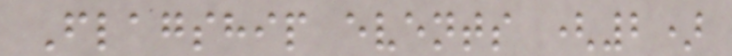Flagship events (2)
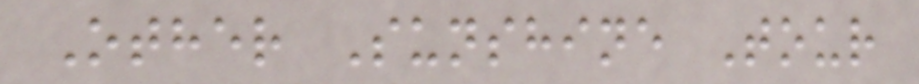Other Sunshine Tour
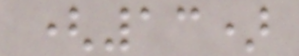(13)
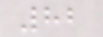82
